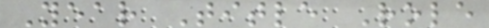Year Title Role
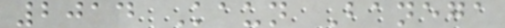2014 Kaun Banega
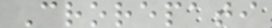Crorepati
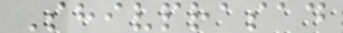Shivprasad
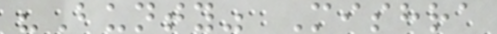"Bunty" Mishra
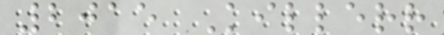2015 Killerr
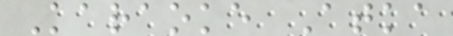Karaoke Atka
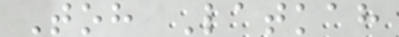Toh Latkah
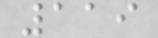119
